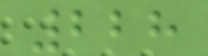228
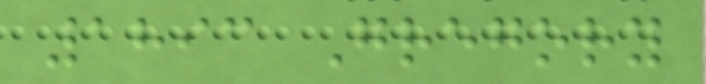1893 Gregory
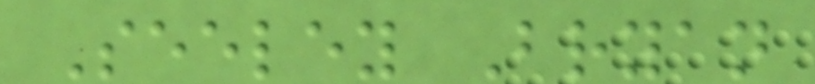Seeley Bryan
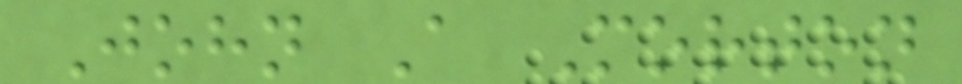John A Morton
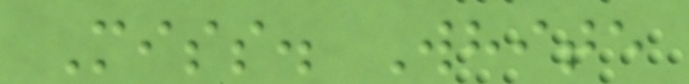Miss. White
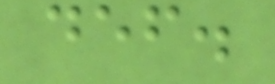def.
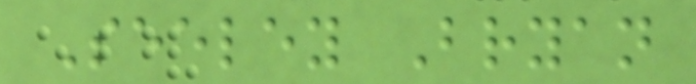Seeley Bryan
